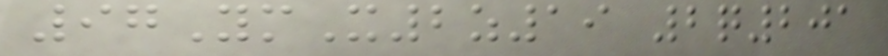97YmX2z19 2q201
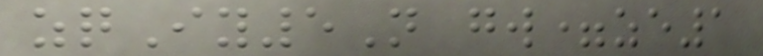zqIy5N gw=ze1
